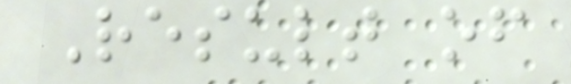Result of
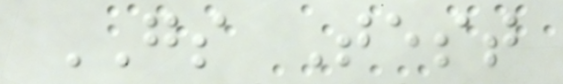GS Test
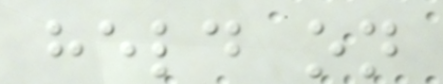held on
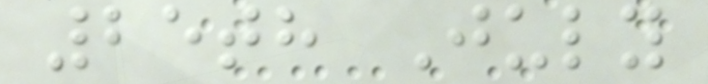25th July
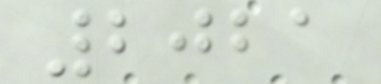2021
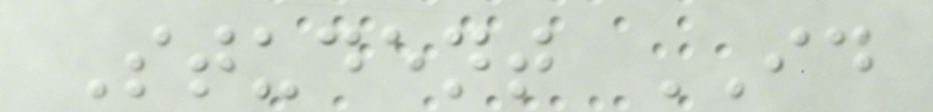Student ID
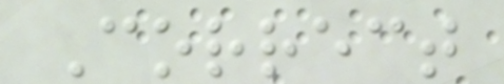Correct
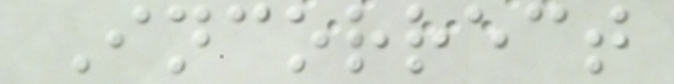Incorrect
